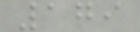179
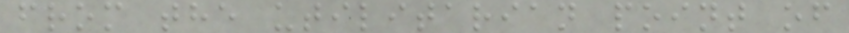from the utilitarian point of
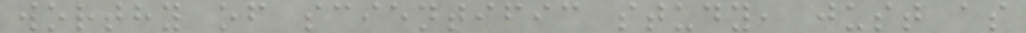worthy of scientific study, just as
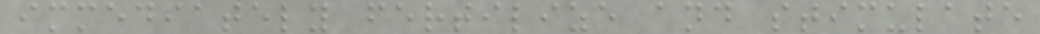immediately fertilize and stimulate
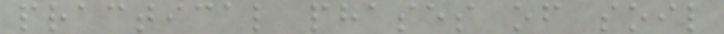practical phases of soil
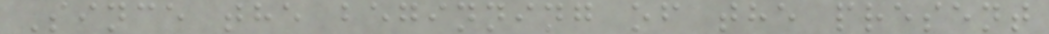Since the beginning of the present
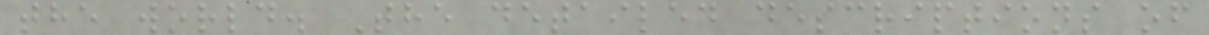the world. The detailed descriptions of
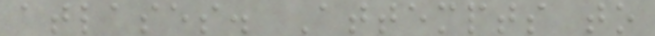atlases. Attempts to
